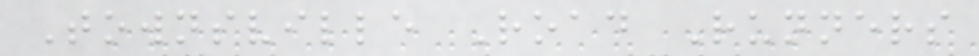Townsville Road Runners
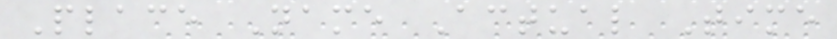Place Name Actual Time
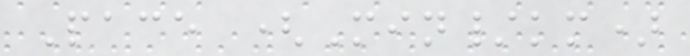Pace (Min/km)
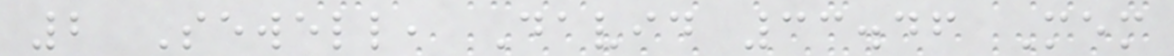2 Sewell, David 33.46 Mem
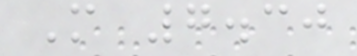M 7.30
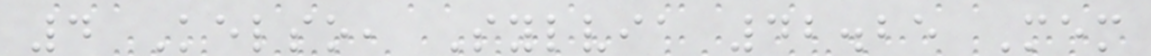4 Kelso, Sylvia 42.25 Mem
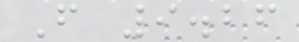F 9.26
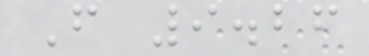F 9.26
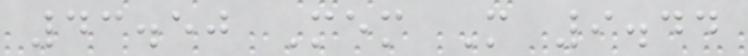43.50 Mem M 9.44
